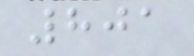801
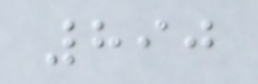890
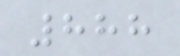888
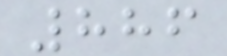886
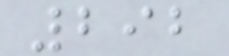292
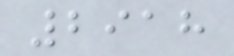2918
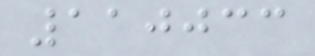110033
